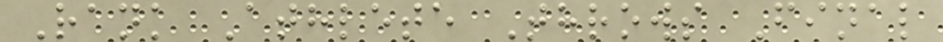Rank Athlete Throws Final
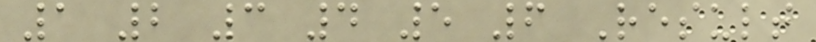1 2 3 4 5 6 Result
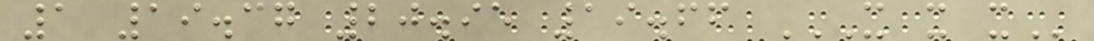1 19.37 20.95 19.66 X X X
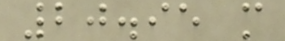20.95 m
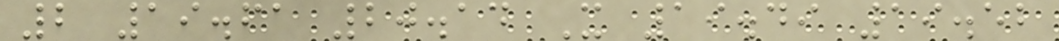2 19.61 20.14 X 19.49 19.52
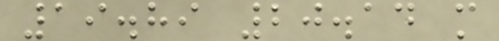19.89 20.14 m
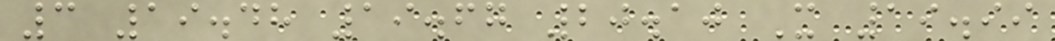3 19.48 19.67 20.10 X 19.99
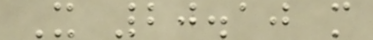X 20.10 m
